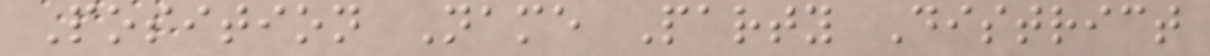Position Name Party District
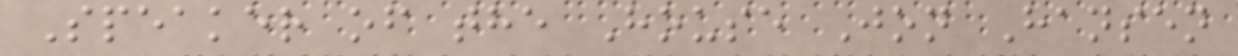Speaker of the House Jon Hansen
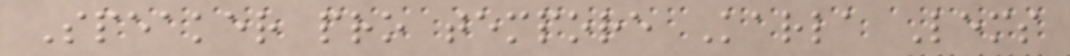Speaker pro tempore Karla Lems
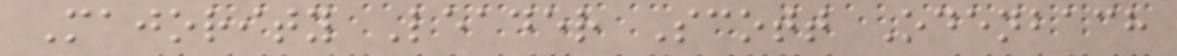Majority Leader Scott Odenbach
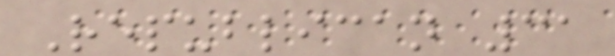Republican 31
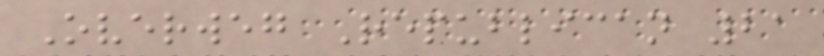Overweg Republican 21
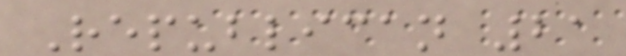Republican 21
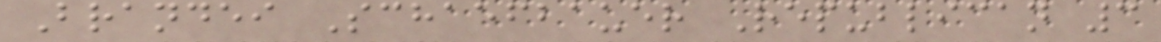Brandei Schaefbauer Republican 3
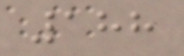188
